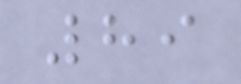89
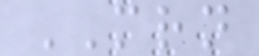MRN
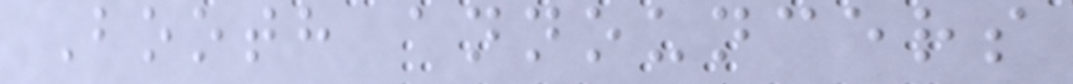Booth announcers
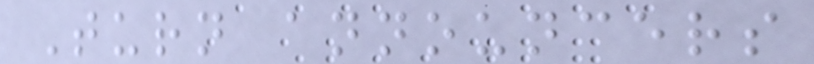Turn announcers
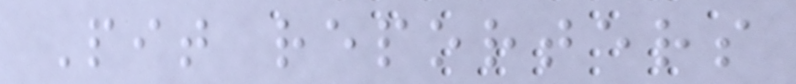Pit reporters
